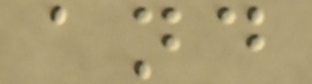and
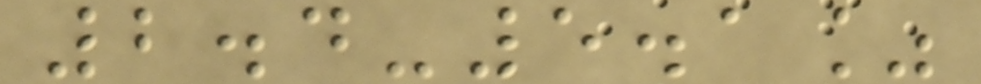2.4-5.1%
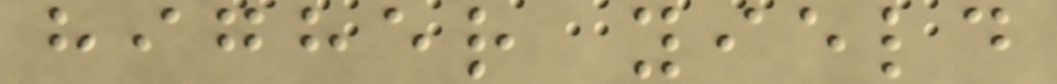higher yield
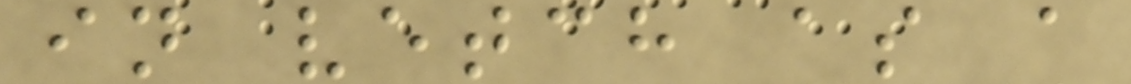in vetch as a
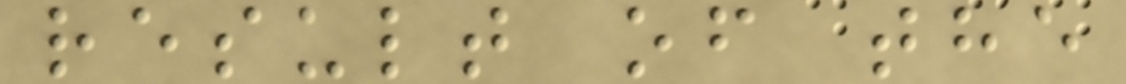result of the
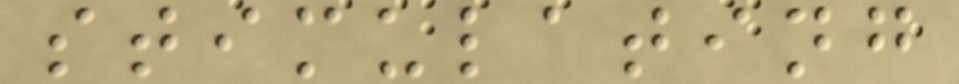stimulating
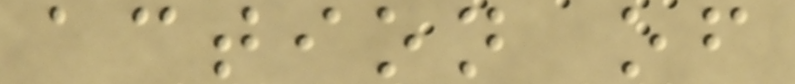action of
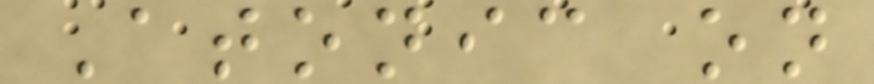Atonic on
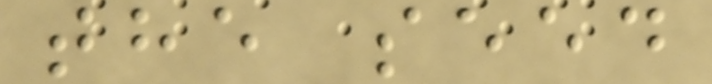the seed
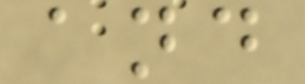and
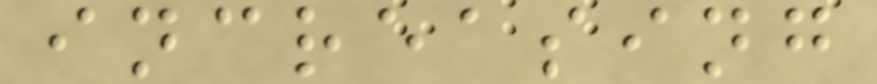increasing
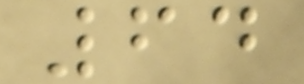64
